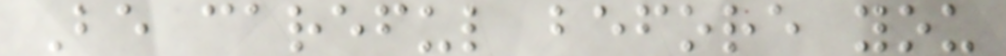Be careful before you
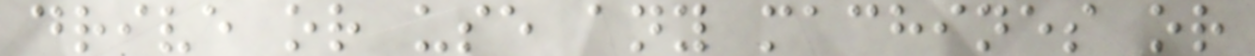drive or use any machines or
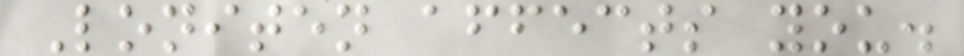Loniten affects you.
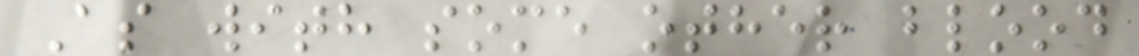As with some other blood
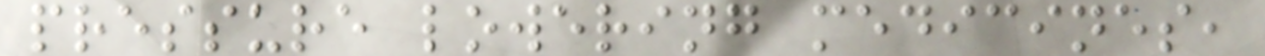pressure lowering medicines,
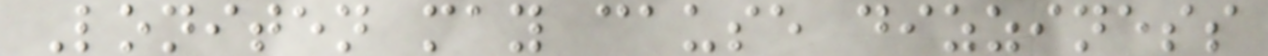Loniten may cause dizziness
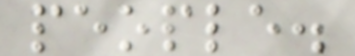people.
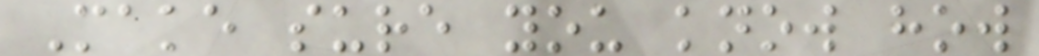Make sure you know how
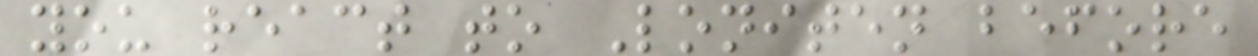you react to Loniten before
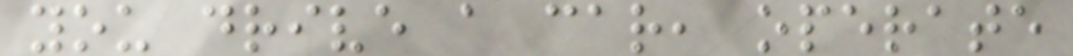you drive a car, operate
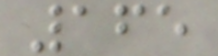165
